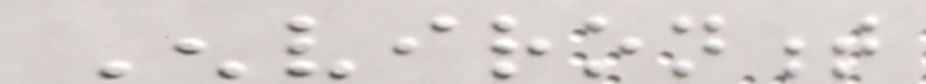Environment
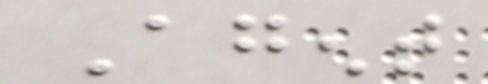Agent
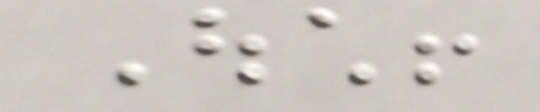Ouch!
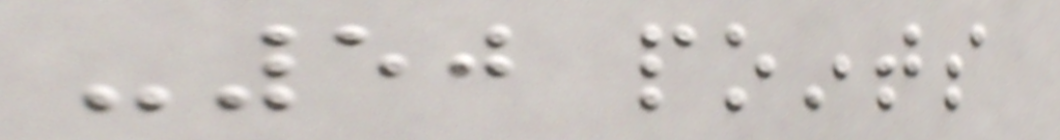-50 points
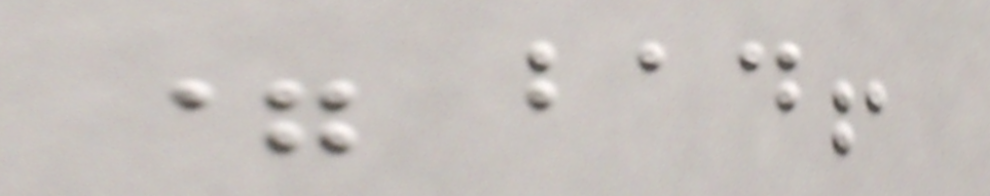= bad!
